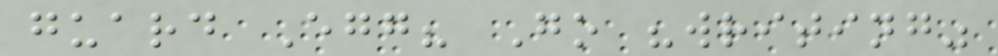guard Egg? Go "writing"
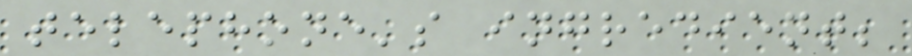telephone's ingredient;
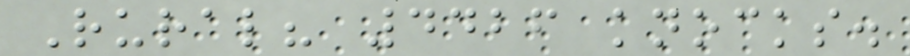Rural? 4426 knocks.
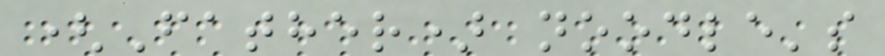(Father) noodle's
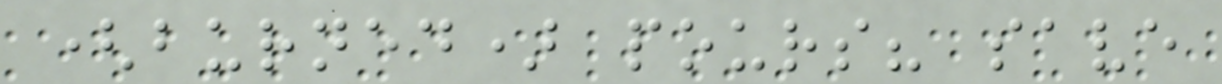(burned) pours? save
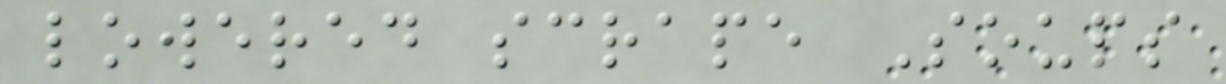lowered scrape Soups
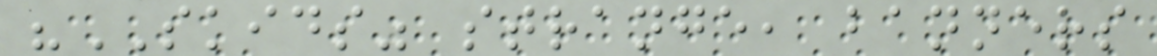"SKIDS" strange, banners
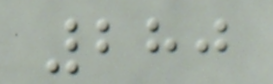280
